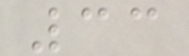33
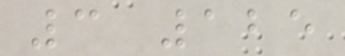3 125
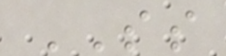SS
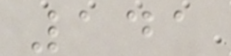141
